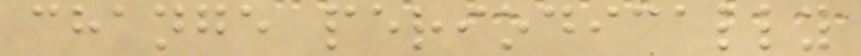change periodically
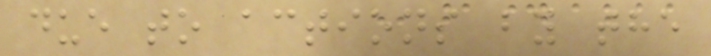due to actions by the
